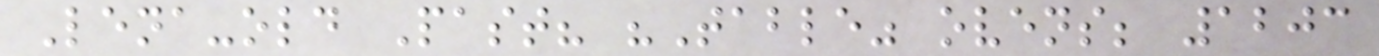Lena-old Past? "Table" ovens; 1203
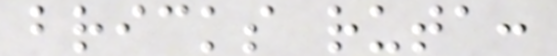bricks ruta:
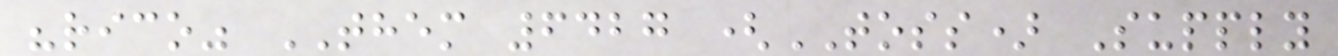"rico" THEM 6427 (TOSS) Supply
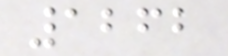1262
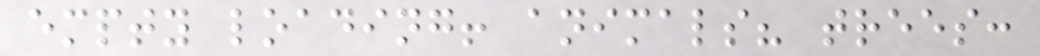empty loading! animals? trees:
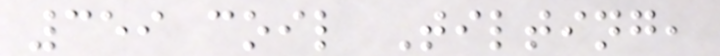359 coil Tilting,
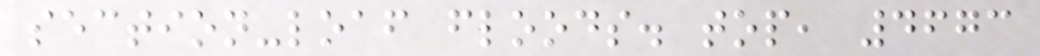section-loaf floods. top, 4673
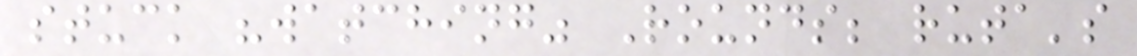stuck "watching" Rounds; ruta's
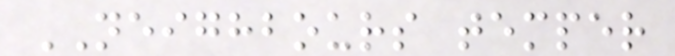NEIGHBOURS temper
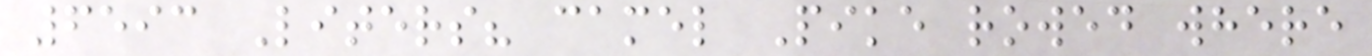6593 Liters? camel Pike rowed where
